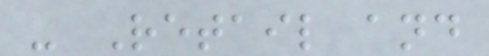- Retail and
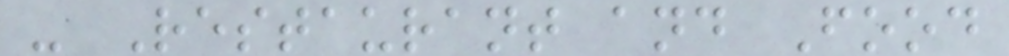- Restaurant and Food
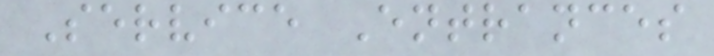Service Entrances
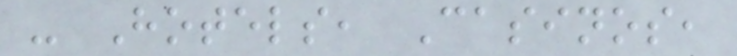- Hotels, Casinos,
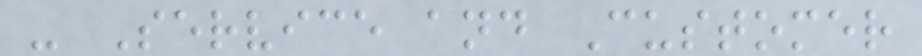- Service and Customer
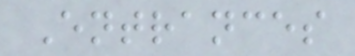Entrances
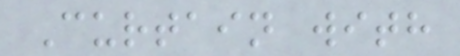Curtain with
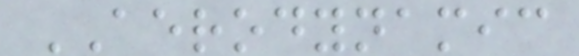AERODYNAMIC
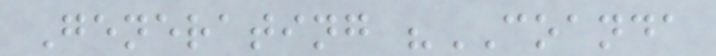Generating "COANDA
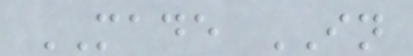MADE IN
